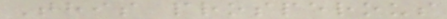This prosperous
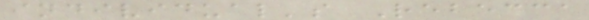individual's Rebecca
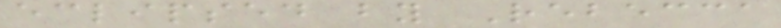eclipsed by Rebecca
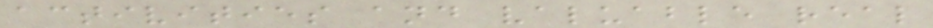activities and valuable real
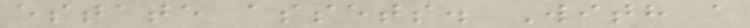estate assets. With a
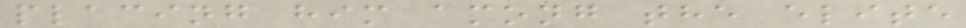placing him among the elite
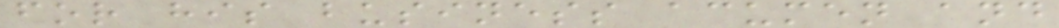for his business acumen and
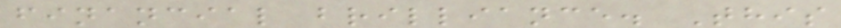financial brilliance. This
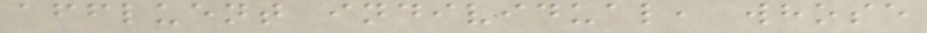affluent individual, whose
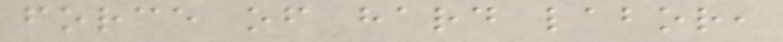force of hard labor,
